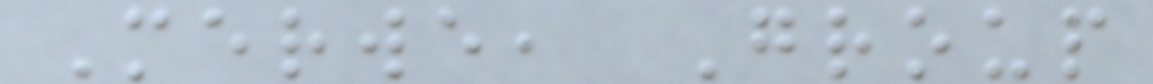Merwe, Group
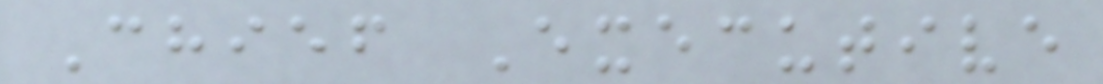Chief Executive
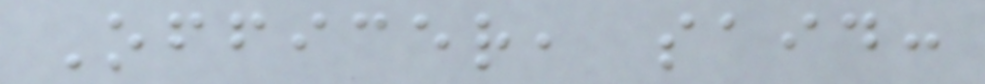Officer, said:
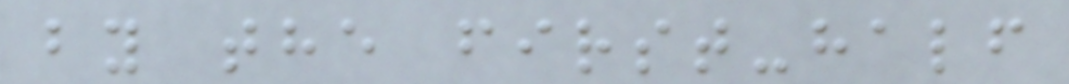by the first-half
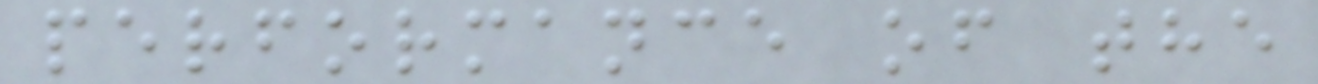performance of the
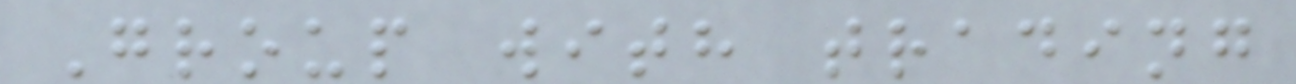Group with trading
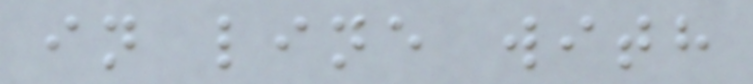in line with
